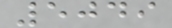5049
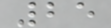25
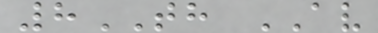8TH AV
